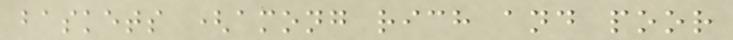baskets (among rich and poor
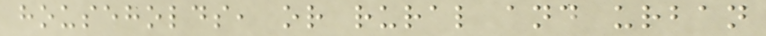households, or rural and urban
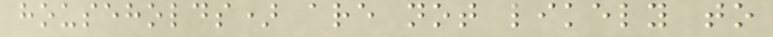households) are not likely to
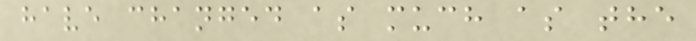have changed as much as the
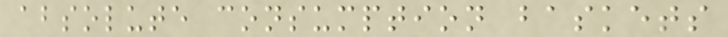absolute consumption baskets
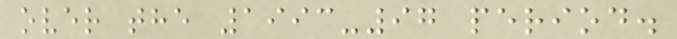over the 1993-97 period.
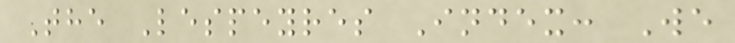The Lespeyres Index: We
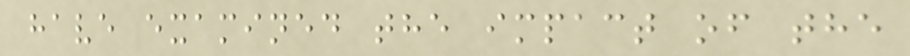have examined the impact of the
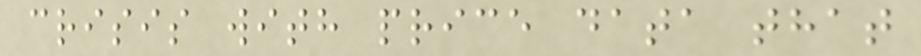crisis with price data that
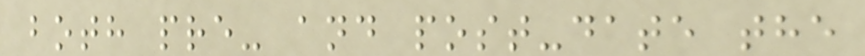both pre- and post-date the
